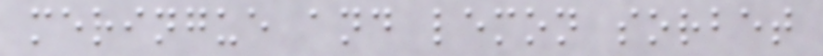meringue and lemon sorbet
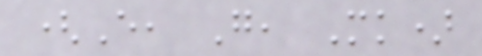(E, G, Mk)
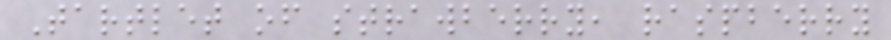Tartlet of strawberry, raspberry
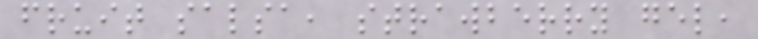fruit salsa, strawberry gel,
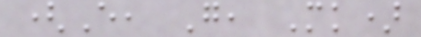(E, G, Mk)
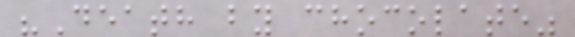"Death by chocolate"
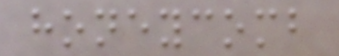honeycomb
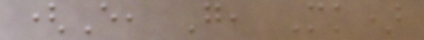(E, G, Mk)
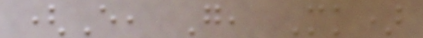(E, G, Mk)
